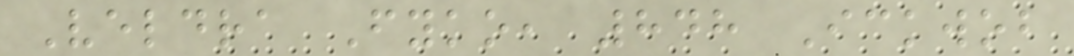Veldra Fyko, 848 Ickwob
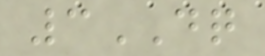3DQ
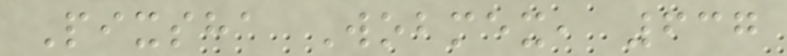Pixsha Wobmex, 637
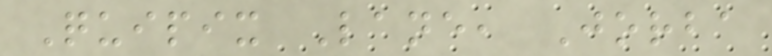Quipix Lane, Jorba
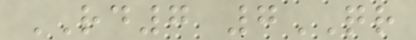RD7 7QR
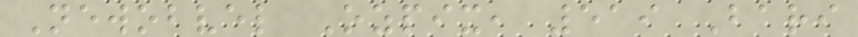Newobvel Ozpix, 519 Bari
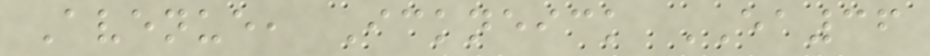Avenue, Ickneick EA36
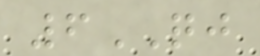6QJ
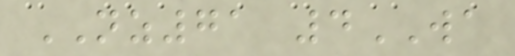NZ71 4WA
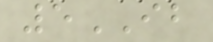5IB
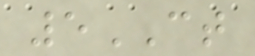5CT
